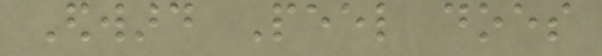Edward Peel does
